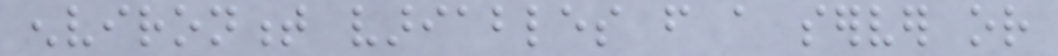environment variables from a server or
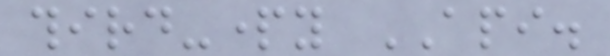third-party API.
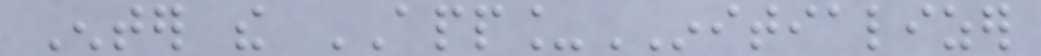Enter the APP_INITIALIZER
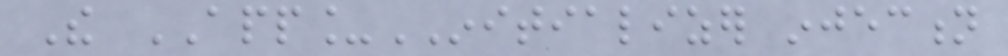The APP_INITIALIZER injection
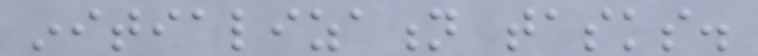initialization tasks.
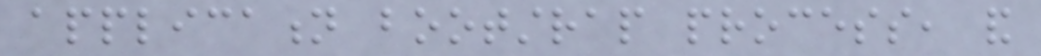application bootstrap process, and
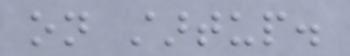on startup.
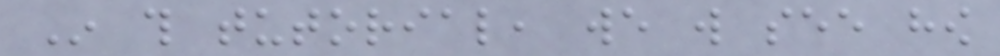In this tutorial, we will see how
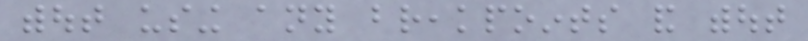without using any breakpoints and without
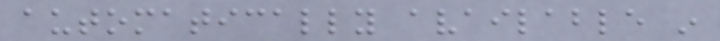automatically available in
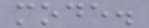mode.
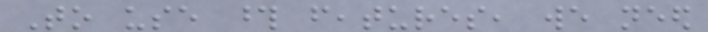To use those features, we need
